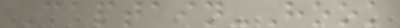Captain-Hook
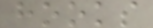hooks
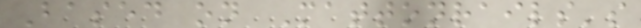Based on Mattonrails's
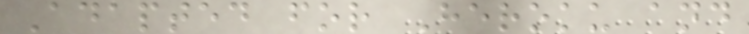Adapted for Heroku and
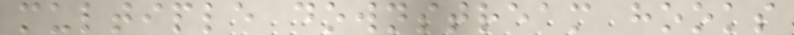multiple downstream hooks
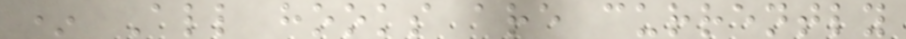* All hooks are currently
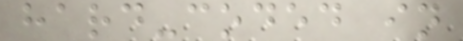hard-coded in
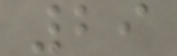29
